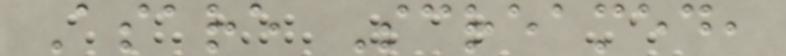Asare Screamed,
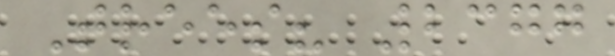Trees? 2377
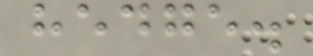hedge.
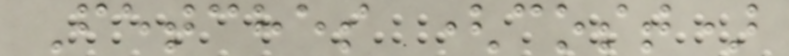Fetches (cost)
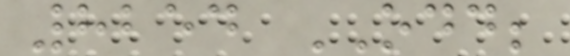8254 ODD;
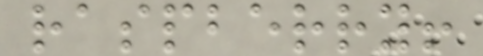raspberry!
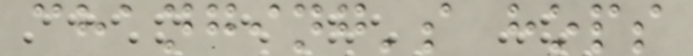changing's hops
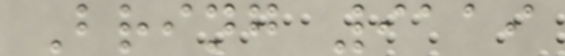Bring 9119
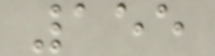155
